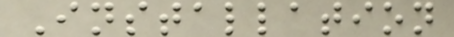Installation
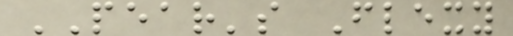PEAR's Flexy
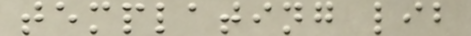templating lib
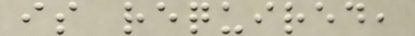is required,
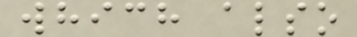which also
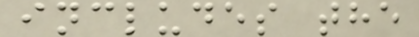includes the
